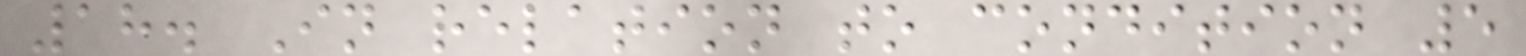18. In relation to condition 5
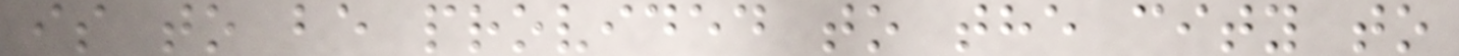is to be provided to the city to
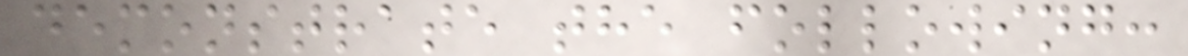demonstrate the following:
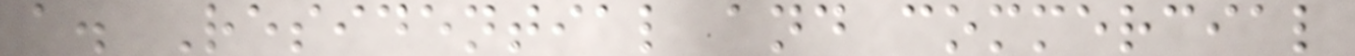a. Residential and commercial
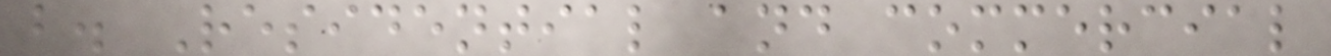b. Residential and commercial
